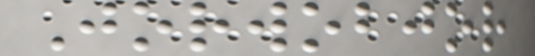Jorwobjor
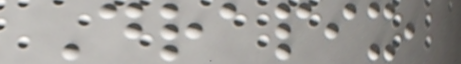Drapix,
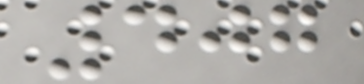407
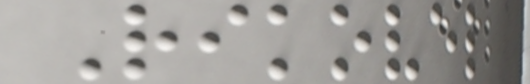Rikovel
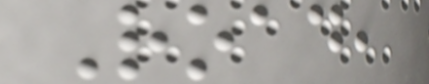Road,
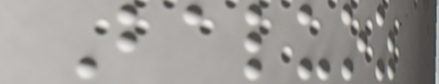Baluoz
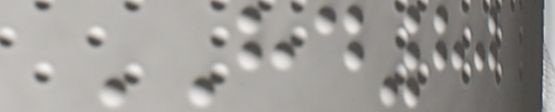HD80
